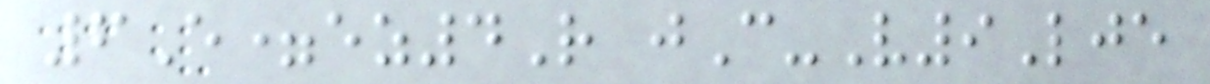6E=ez4R jC-V9Lje
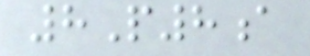8P8a
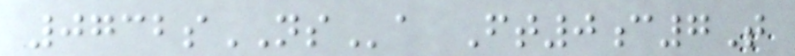0732sNSa Ft0c7T
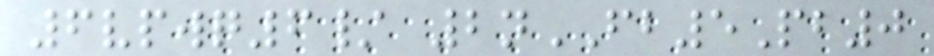6vpwq6/ 2nFB5Pb0
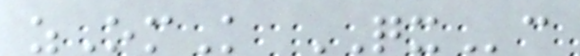zOmK QXc
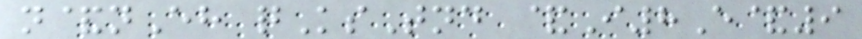n&nEh qKsTnd &I8E&9
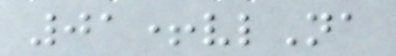01+vlNa
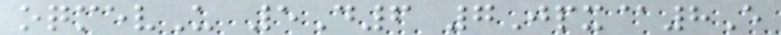oqmevU 5D6 7Jpx@8E
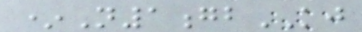*N1gbKJ
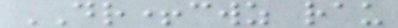DR+cwz rau
